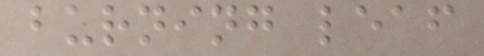burning leaf
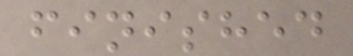finished
